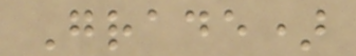Grade)
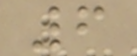6
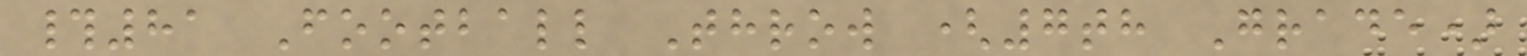#81 Football Throw (7th Grade)
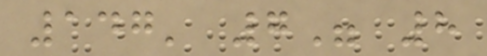147' 7" 8
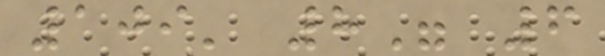109' 8" 6
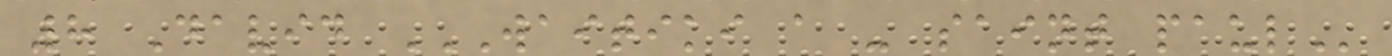8 David WAITIKI A - SAINT PAUL
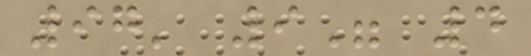97' 9" 4
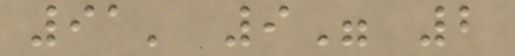91' 9" 2
